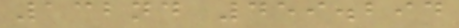132nd 459.294
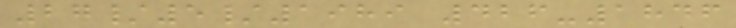27/5/1989 426-1846
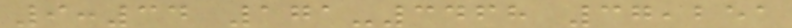9:34 171-3468 37,251
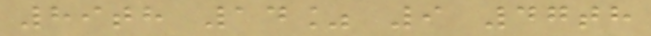89th 14% 9 47th
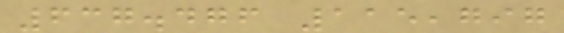637.476 115,797
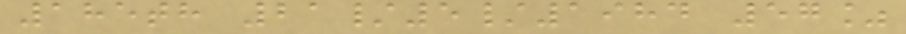185th 21/5/1984 57%
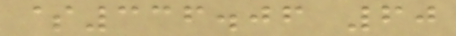$336.06 60
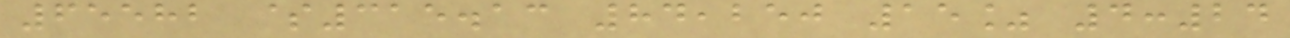65582 $315.13 84,250 15% 4:24
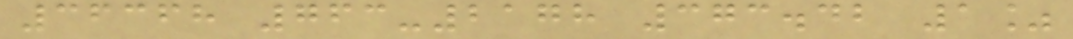36368 763-2178 373.42 1%
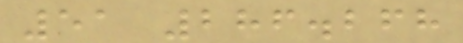51 286.268
